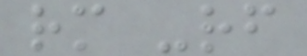rm -rf
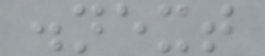.next
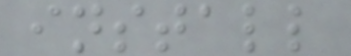install
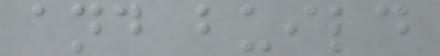and build
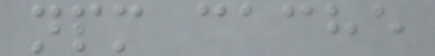npm cache
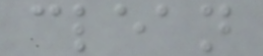clean
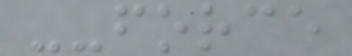--force
